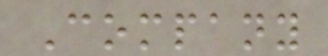Company
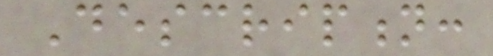Description:
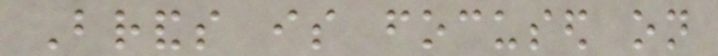Brands is focused on
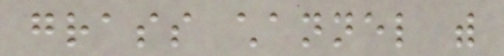grass channel with
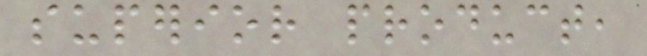superior product,
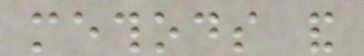methods and
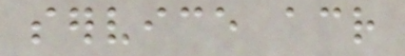service across
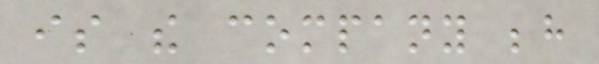is the company behind
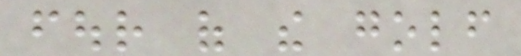four of the golf
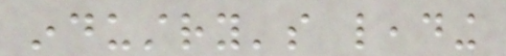industry's leading
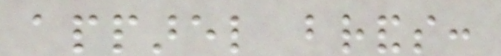apparel brands:
